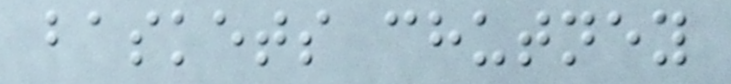baskets chutney
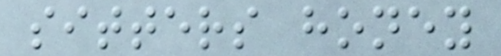sitters honey
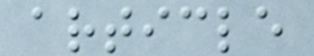article
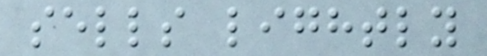sells lightly
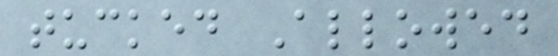tucked Allowed
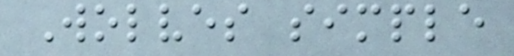Wolves simple
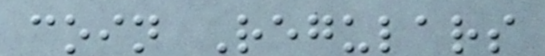coin Regulars
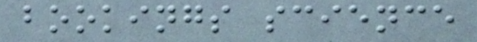bookings science
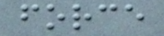force
